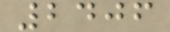2406
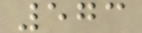573
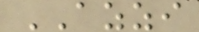AZZI
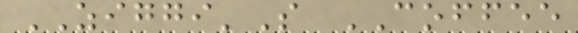ZIGGI'S COFFEE
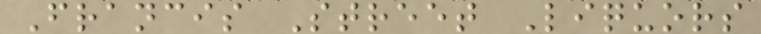Francis Street Liquors
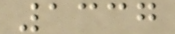1337
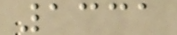1331
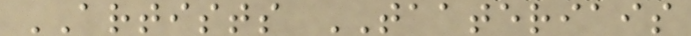ARTISTS TAATERIAIS
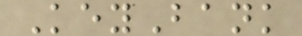KeyBank
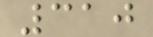310
